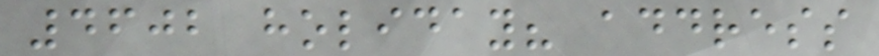4602 holiday? address
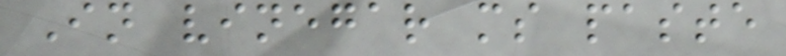In vinegar ms paste
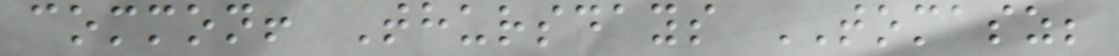common! Thursdays TOMASZ;
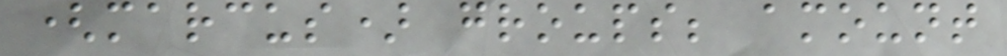(marcus) groups; amount
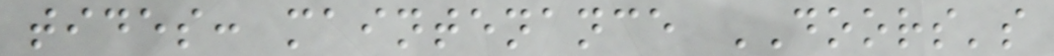tides: maintenance DOORS's
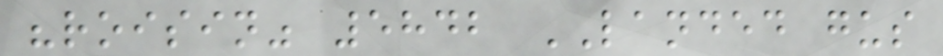"roisin" 5842 LANDED gus
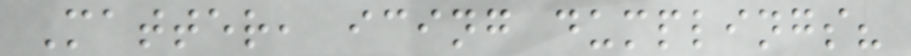Matter, icing dumplings?
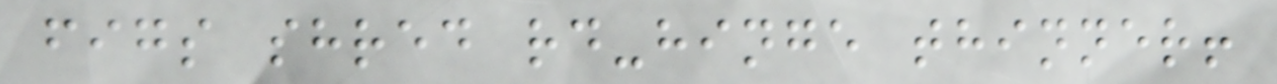figs shred rd-hinge thinner!
